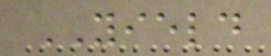YIELD
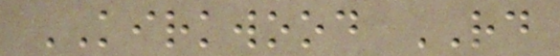KIRKWOOD RD
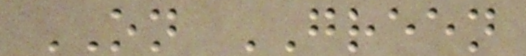ON GREEN
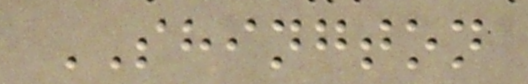SHINGTON
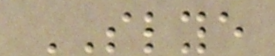SLYE
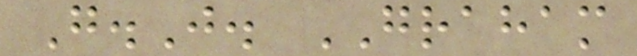G.J. GRAHAM
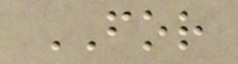FOR
